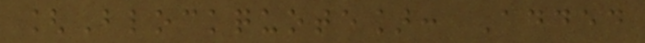[Blockquote]: Added
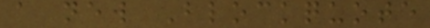a new Blockquote
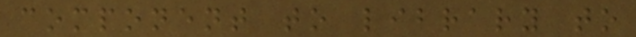component to library to
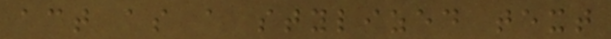act as a stylized text
